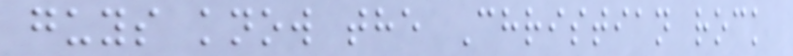guys know the Christian rock
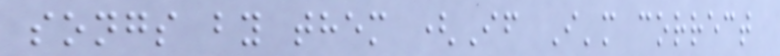songs by them (If I'm correct
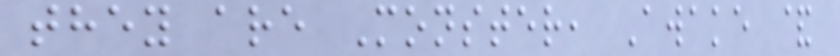they are Monster, Awake &
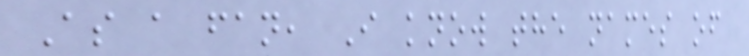As a fan, I know the names of
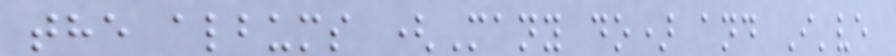the albums (Many do) and I've
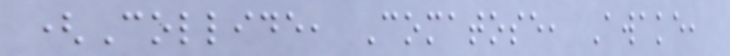(Collide, Comatose, Awake,
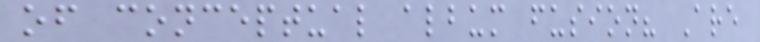of conceptual album fusion? Are
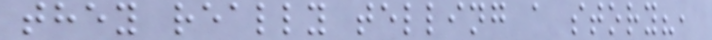they really telling a story?,
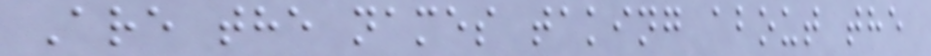Are the names taking about the
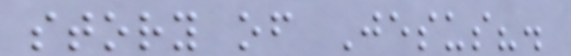story of Jesus?.
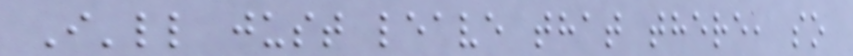I'll just leave that there, so
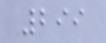299
